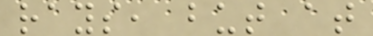rays, but at
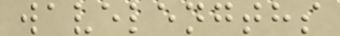wavelengths
